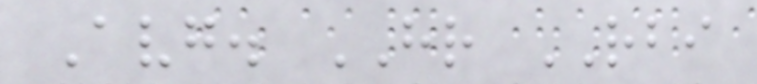Avg. HR RBI
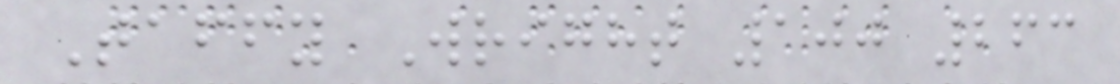Taffy Wright 100 263
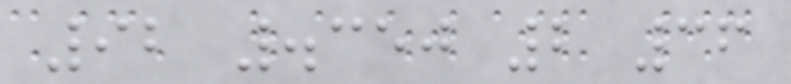92 .350 2 36
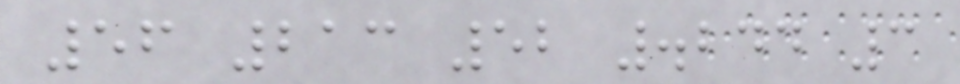56 213 52 .244 3
